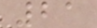21
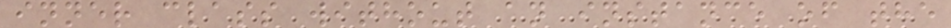inner class without an instance of the
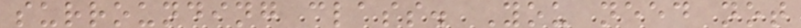surrounding class. You need not
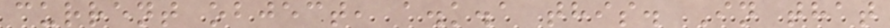current object, a.k.a this. In that
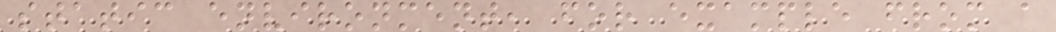static environment, for example from a
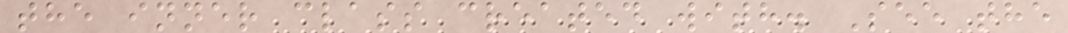the inner class created with. See the
